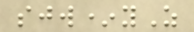sjw*yZ
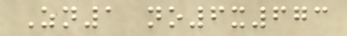Zn1 no6x673
